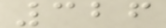326
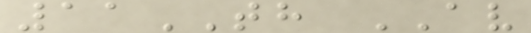11TH AV
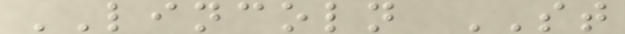LINCOLN ST
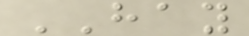HAY
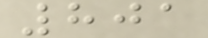801
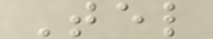Tel
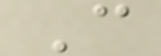C
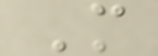M
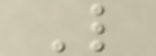L
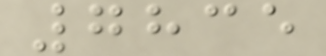7835
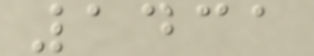1431
